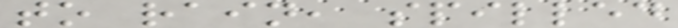to rain, spilled
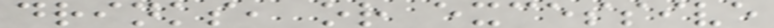drinks, or excessive
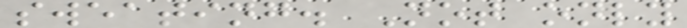sweating. Not only
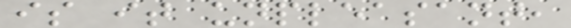is it unpleasant,
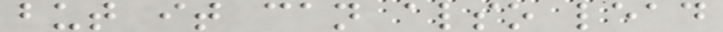but it can also lead
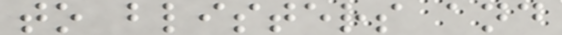to blisters and
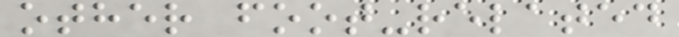other foot-related
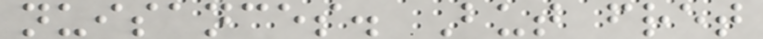nuisances. But fret
